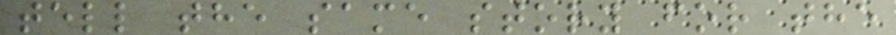tell the same story for the
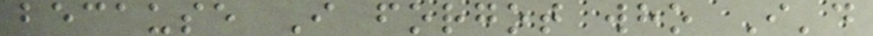because I forgot who I'd
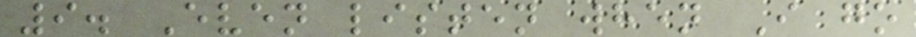9. Even listen when I go
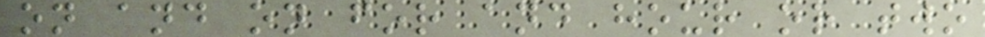on and on for and hour or two
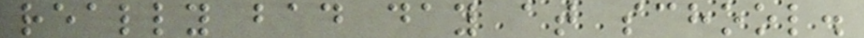really bad day at school.
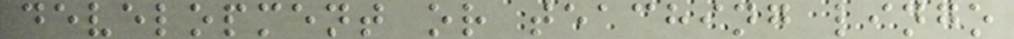development or teaching lingo
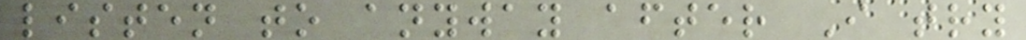listen to anyway after I try
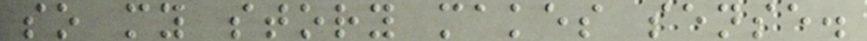so my story makes sense.
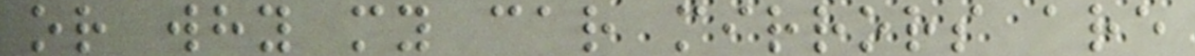or why my car mirrors are
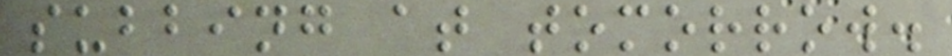subbing at tomorrow.
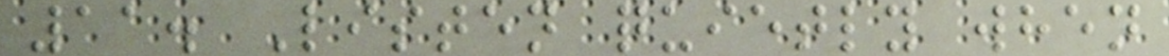11. Listen quietly when
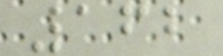162
